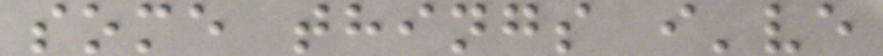some things i've
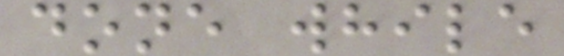done while
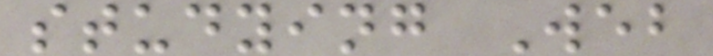studying Web
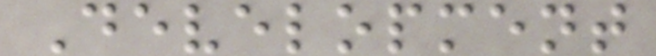Development
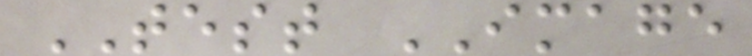TEST IMAGE
